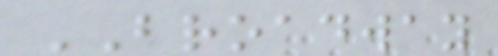BROADWAY
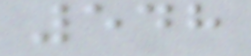548
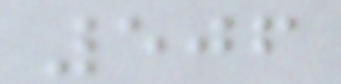506
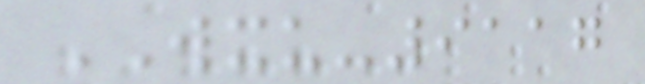WXU-9117
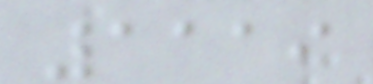1119
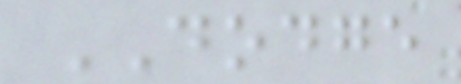DODGE
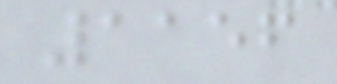1156
